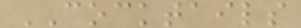COCKTAILS
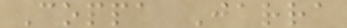Coppa Jarra
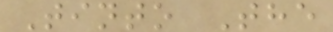Tinto The
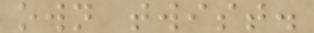own twist.
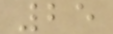25
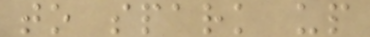to spark up
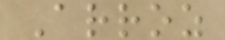Arroz
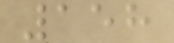158
